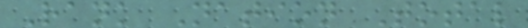Rank Nation Total
